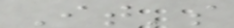It's
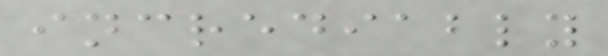incrediably
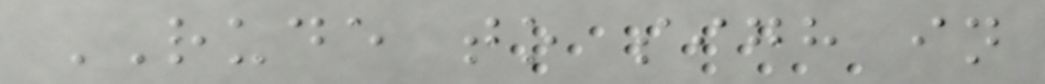RUDE to sigh in
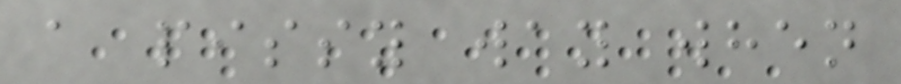a pissy way when
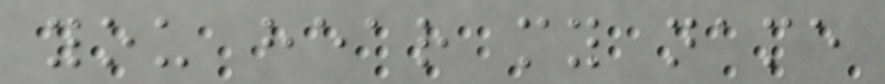you hear my name
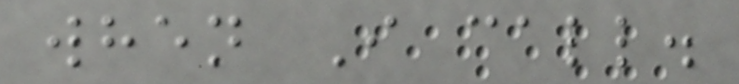when I call.
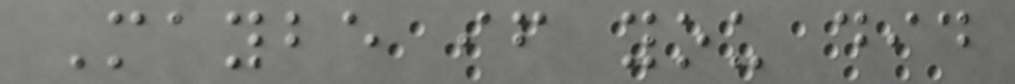Maybe if you did
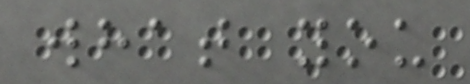what you
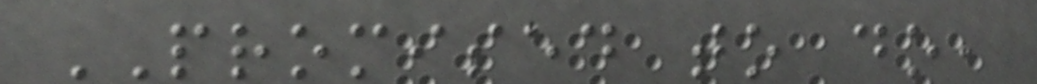PROMISED to do,
